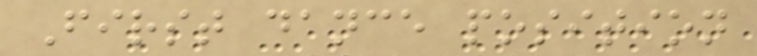First dance position
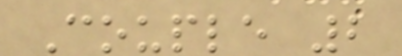Couple 2
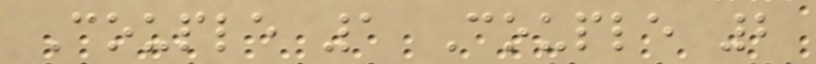Couple 1 Couple 2
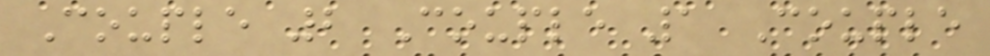Couple 2 Couple 1 Couple
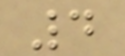4
